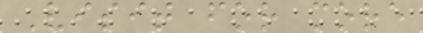Visit for more
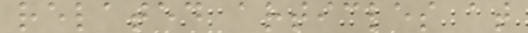related articles at
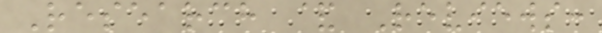Research & Reviews:
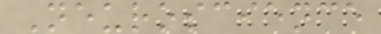Neuroscience
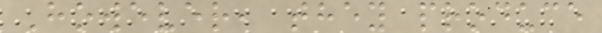However, they produce
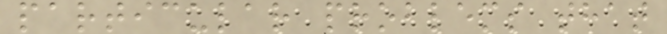particular problems that
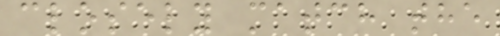closely match the
